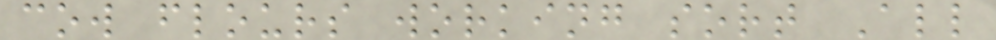cow flours working sort All
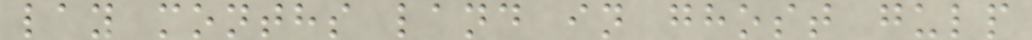lay months land in ghost gulp
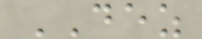DEZ
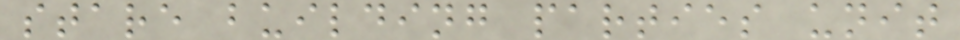stare building parties unit
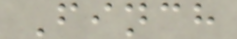Finch
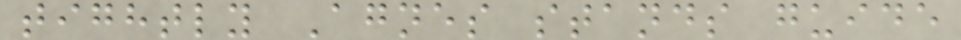tightly Agnes stands guide
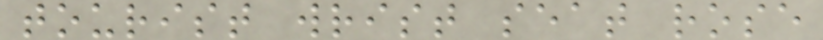tourist wrist seat rose
